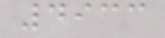4933
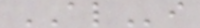ALi
